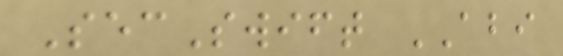SecSwift ABI
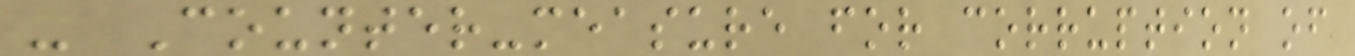- Counter-measure for corruption of
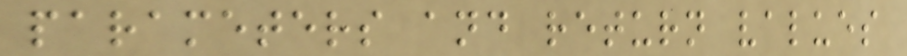parameters and return values
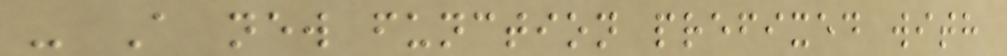- A new function prefixed with
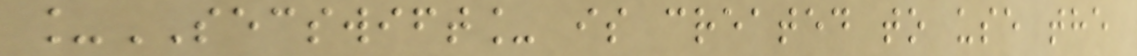_SECSWIFT_ is created to use the
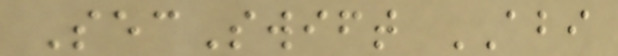SecSwift ABI
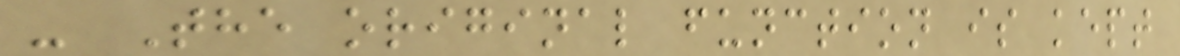- The original function is kept
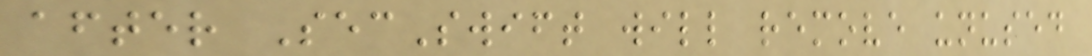after SecSwift will remove unused
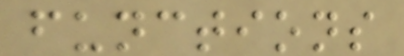functions
